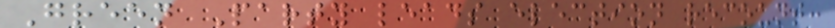Green Party leads election recount:
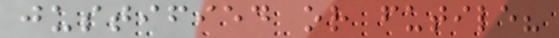justified or futile?
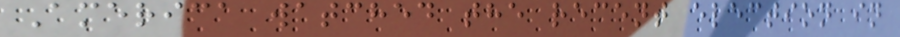America watched the recent election in
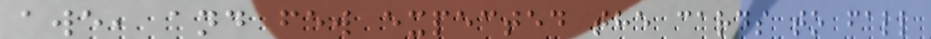awe, and few expected the cards to fall
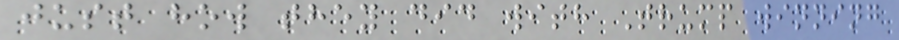just how they did with Trump winning
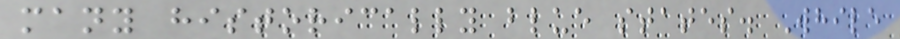many historically blue states. While
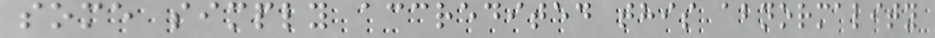some simply accredited this abnormality
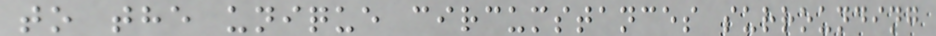to the unique circumstances surrounding
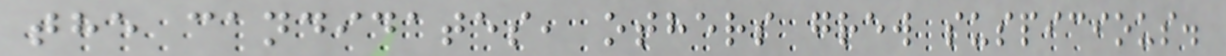the candidates, others grew suspicious.
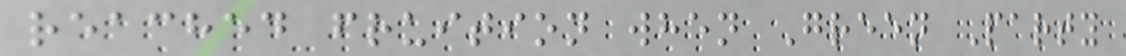reached fruition when Green Party
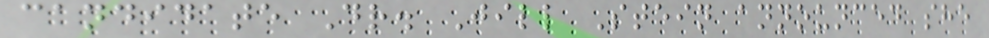candidate Dr. Jill Stein announced she
